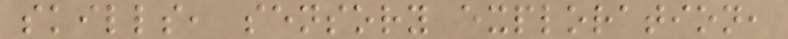skills, sensory exploration,
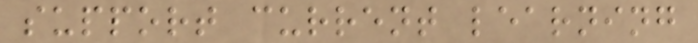support current learning
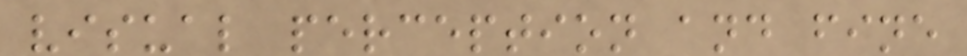visual perception and fine
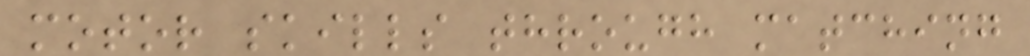motor skills through matching
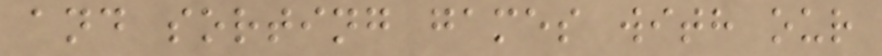and sorting games with our
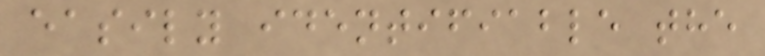easily identifiable the
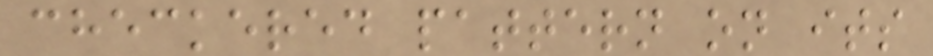checkered pattern on its
